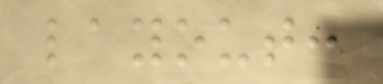layout:
